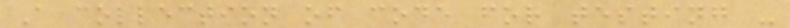A collection of code for testing -
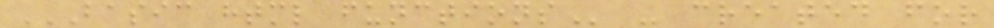BASIC HTML FUNCTIONS - created for
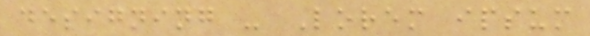designing - Lorem ipsum
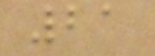21
